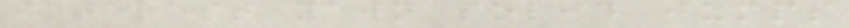interest yawn solid jumps
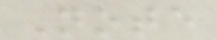Note
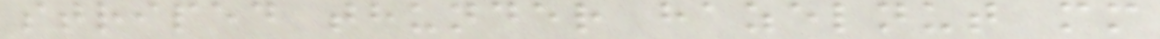striped thunder hazelnut mm
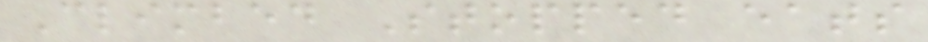Climbed Stopped eats
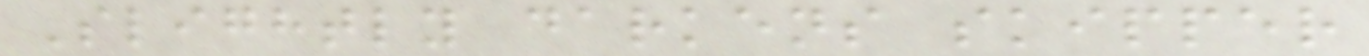Slightly darkens skipper
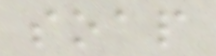soap
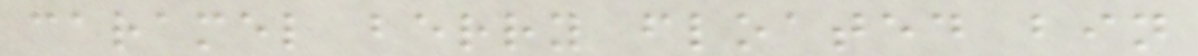caramel berry floated bin
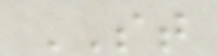ST
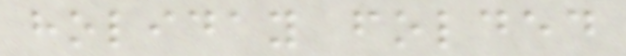holiday folded
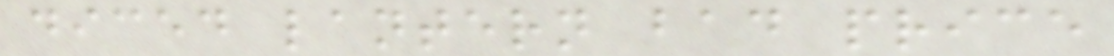diced lantern bad price
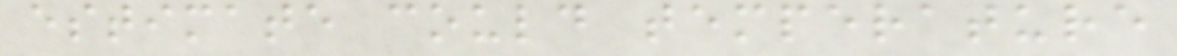estimate could temperature
